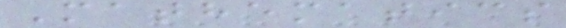Mathematics
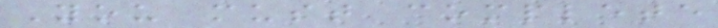You must complete
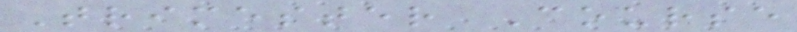Trimester Course
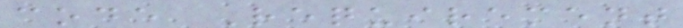code Requirement
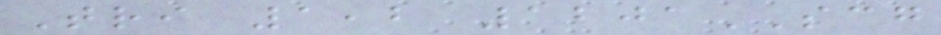Tri 1,2 1201SCG
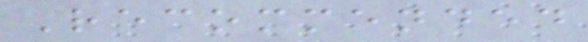Recommended
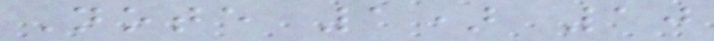Note 1) 10
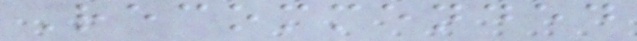Recommended
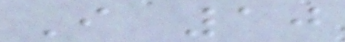I 10
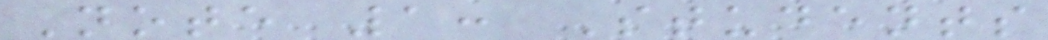Note 1: Students
